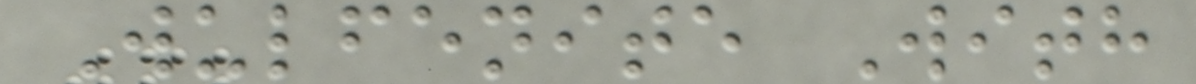Wulfenite With
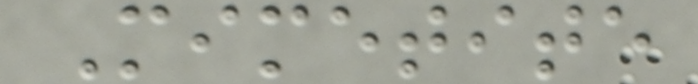Mimetite
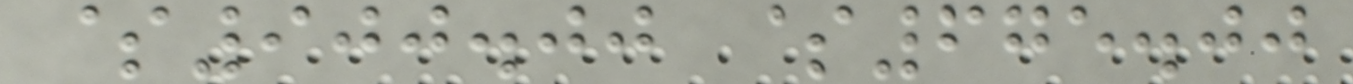$900.00 $675.00
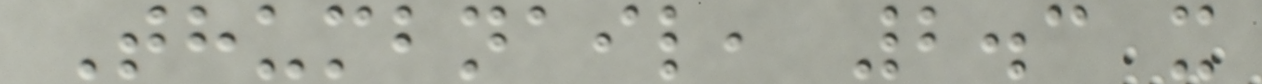Thumbnail, 2.3 x
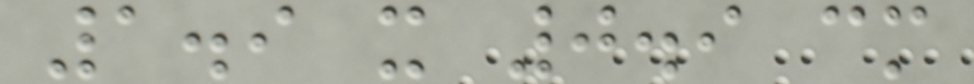1.9 x 0.9 cm
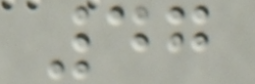47
